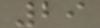29
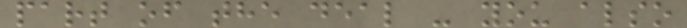part of the deal - you also
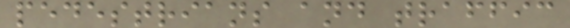pedestrians and traffic
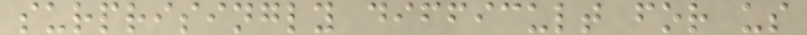surprisingly difficult for us
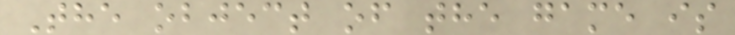The object of the game is
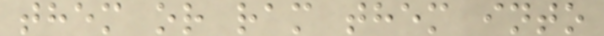them or ram them into
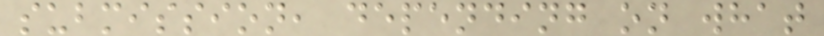submission, depending on what
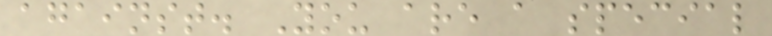against. You are a special
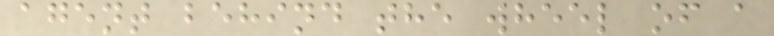agent behind the wheel of a
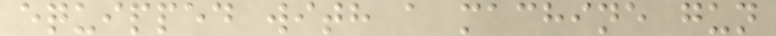equipped with a machine gun
